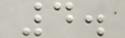4.
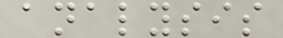analysis
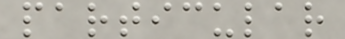particular
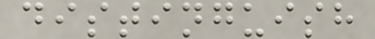distinguish
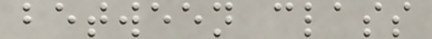between class
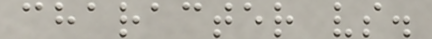character vs.
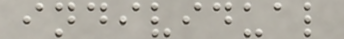individual
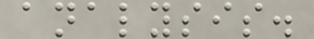analysis.
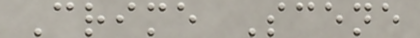Crime Scene
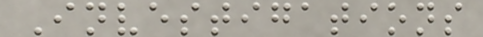Investigations
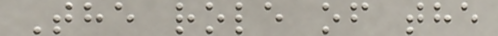The role of the
